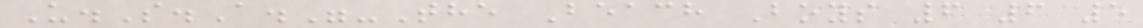U.S.A."-The Beach Boys 6 6 5
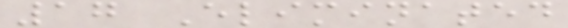17 Eliminated
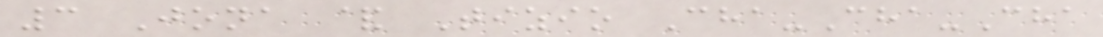3 Jona & Tizio Cha-Cha-Cha
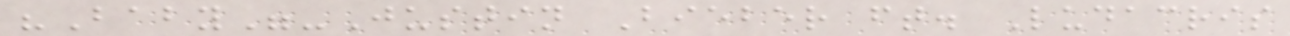"Baby"-Justin Bieber ft. Ludacris
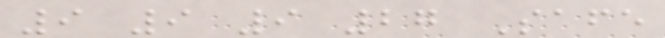9 9 9 27 Safe
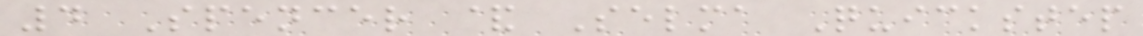4 Spencer & Selma Quickstep
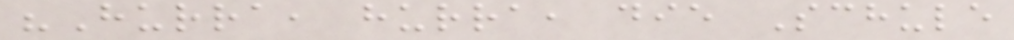"Hurra, hurra, die Schule
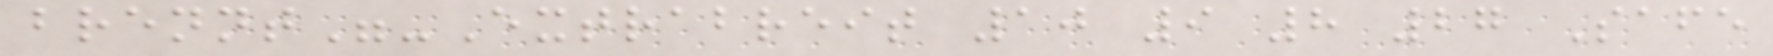brennt"-Extrabreit 10 9 8 27 Safe
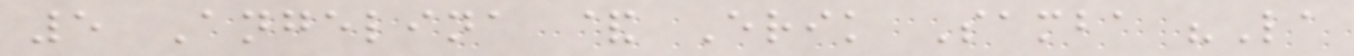5 Angelina & Erik Samba "La
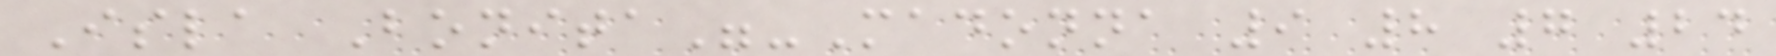Isla Bonita"-Madonna 9 8 7 24
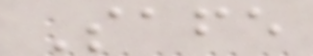Safe
